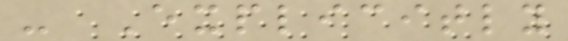- Explicitly
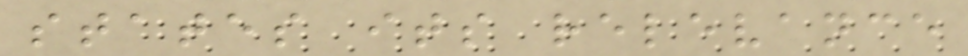states its relevance
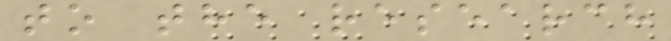to the research
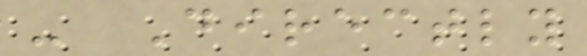- Directly
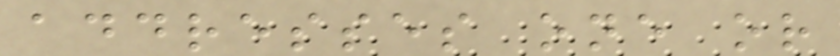addresses one or
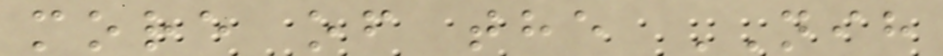more of the NIH
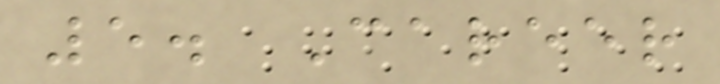5. Career
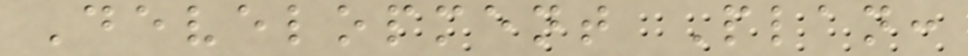Development Plan:
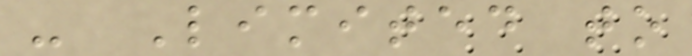- Limited to
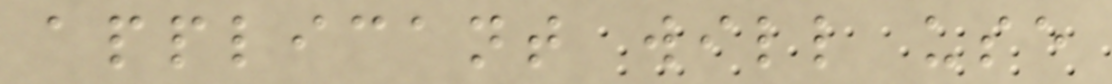applicant will use
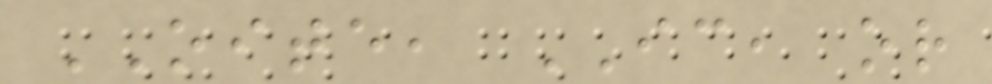OITE, IC, or
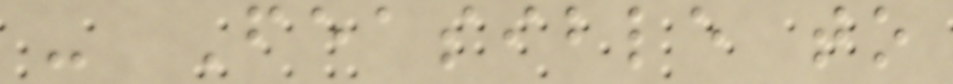- Feasible to
